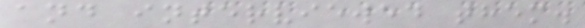and interviewed them.
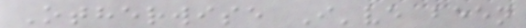Otherwise I've been
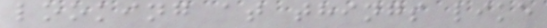looking at things like
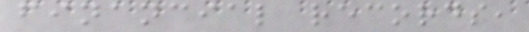financial records,
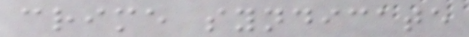crime syndicate
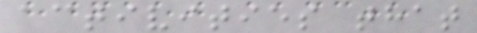activities that
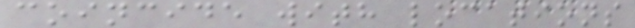coincide with locations
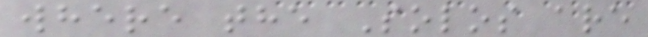where the Solos are
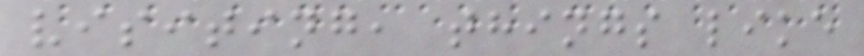visiting, things like
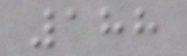188
